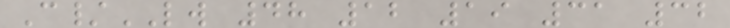C/LW 48 12 19 31 32
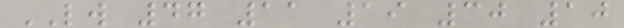LW 47 11 19 30 10
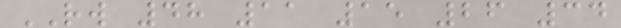RW 48 11 15 26 34
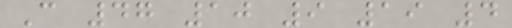C 47 10 9 19 4
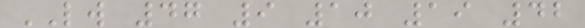LW 47 9 10 19 42
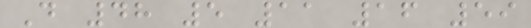D 48 5 11 16 59
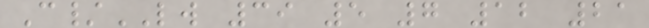C/LW 39 5 7 12 21
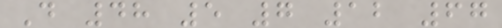D 48 5 7 12 67
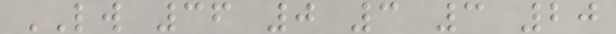LW 36 0 3 3 20
